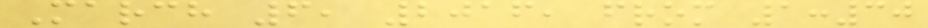March 6, 2016, from 1:30
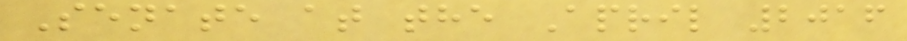Senate at the April 2016
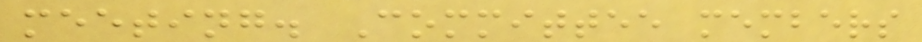meeting. Committee members
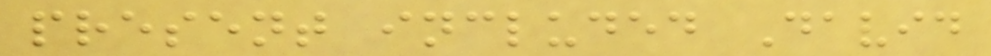present included David
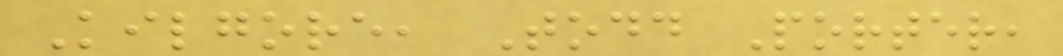Kilgore, Todd Porter,
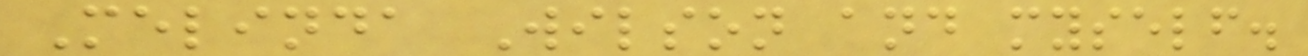Melinda Wilson and myself.
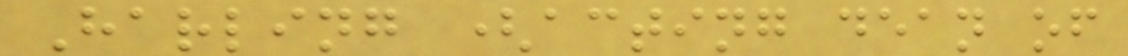Harling (acting dean of
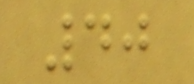40
